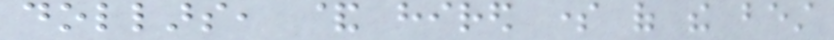dollars, & hired some of the best
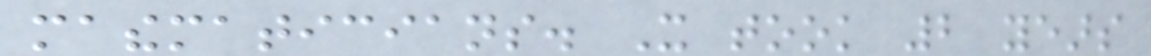mathematicians. It took 2 years
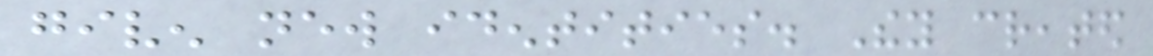given new identities. They created
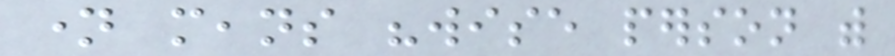name means "wise person with
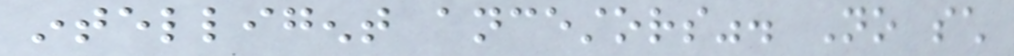intelligent ancestors". No such
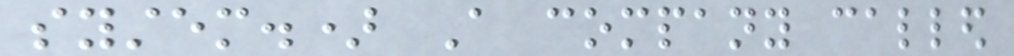system.) A company called
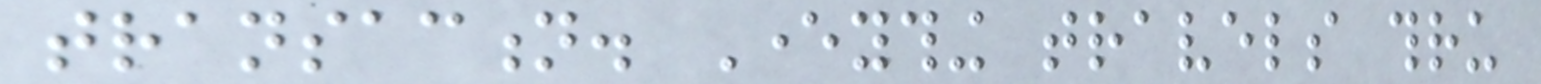transaction. Everything travels thru
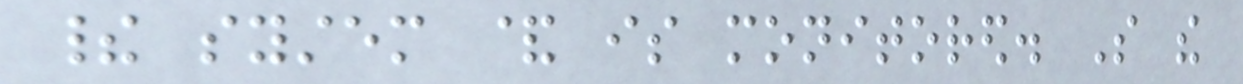their system & is monitored. So the
